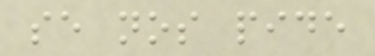se nos pide
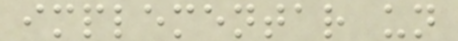implementar un
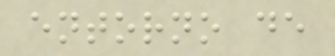entorno de
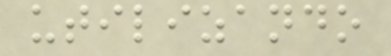utilizando
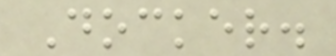Docker.
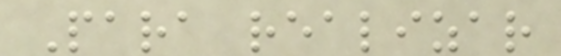Para realizar
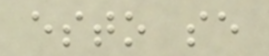esto se
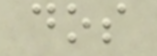dos
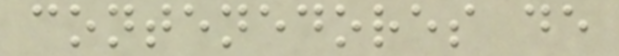contenedores de
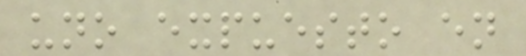uno expuesto en
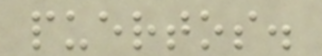puertos.
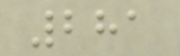281
